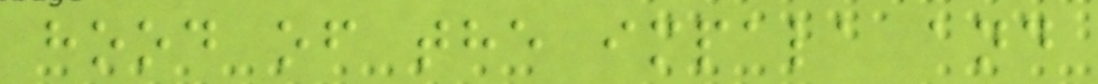hood of the impala and
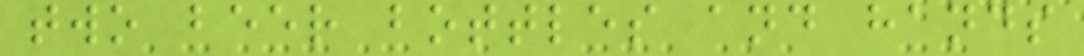two beer bottles and hands
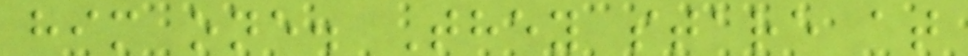him one. They stare at
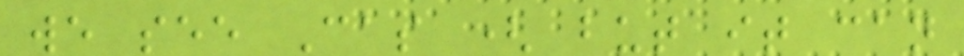we see Cas ( but it can
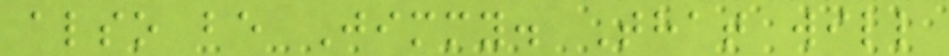also be Jimmy. That will
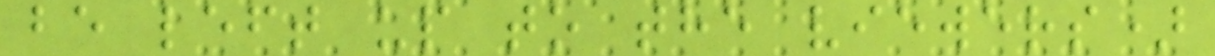be left up to the viewers)
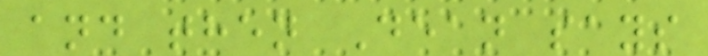and then Dean says
